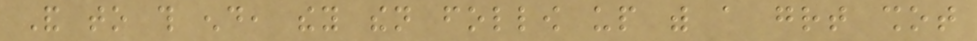And to this end, they then follow up with a great shot
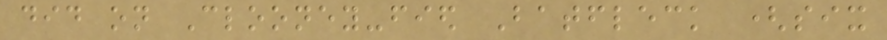did on Clooney-fied Batfleck (six
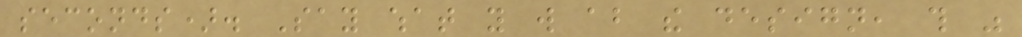seconds). Say what you will about the design, this was
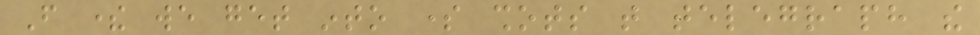From there we get into some shots that telegraph the
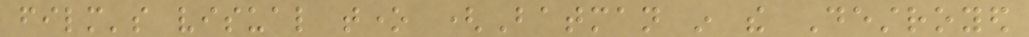film's visual tone (Batman in the Destroyed
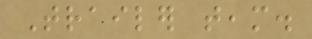Trailer team.
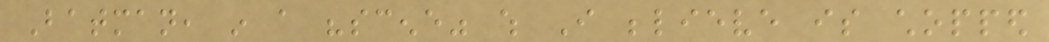Batman, in a "scene" which I believe is chopped
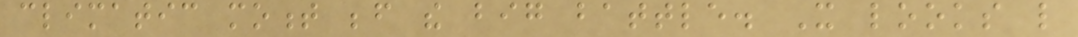climatic moment before the big battle. It looks like
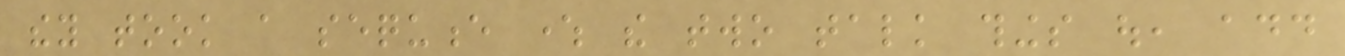they took a sequence where the two talk things out, add
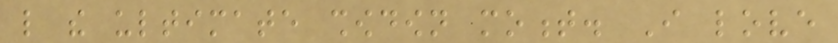like the ultimate showdown moment. I love
